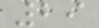29
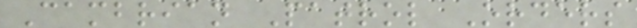Cambrian Patrol Orders
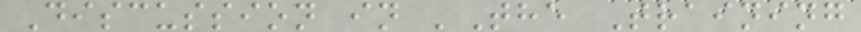Discussion in 'The Training
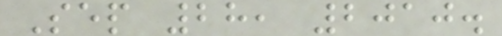Sep 28, 2010.
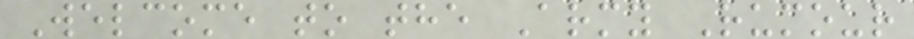Welcome to the Army Rumour
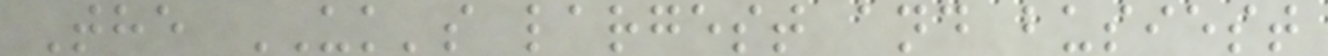The UK's largest and busiest
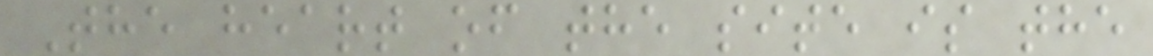The heart of the site is the
